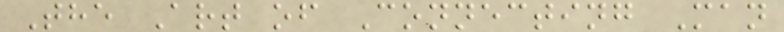The Art of Connecting Man
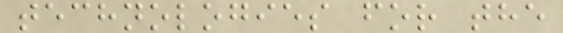technologies for the
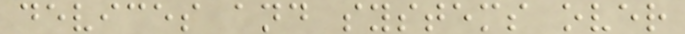devices and systems over
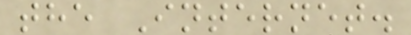the Internet.
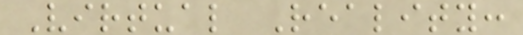Virtual Reality:
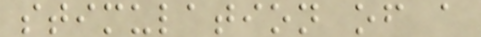stimulation of a
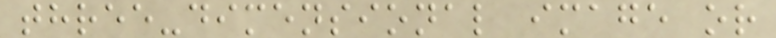three-dimensional image or
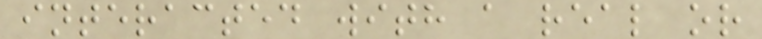interacted with a real or
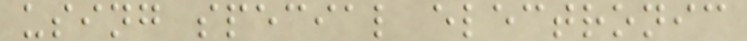using special electronic
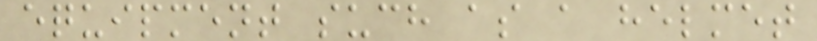equipment such as a helmet
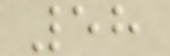58
